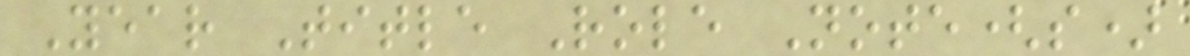Year Title Role Note(s)
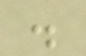.
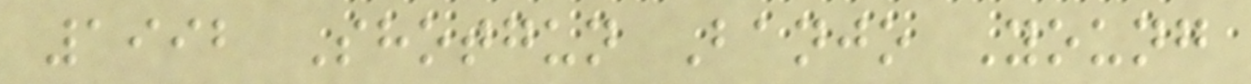1992 Shotgun Banjo Young
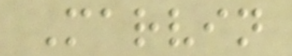Marvin
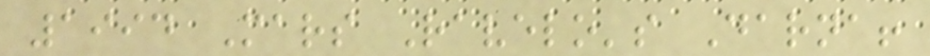1994 Mars Ravelo's Darna!
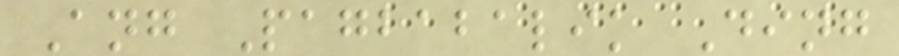Ang Pagbabalik Ding
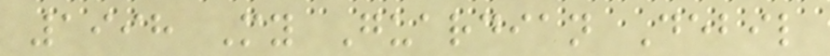1998 My Guardian Debil
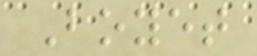Boyet
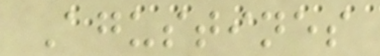Agustines
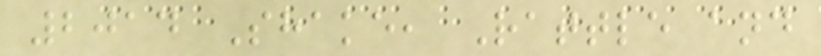2014 Shake, Rattle and
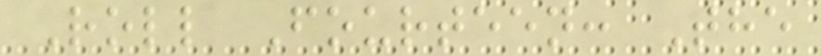Roll Fourteen: The
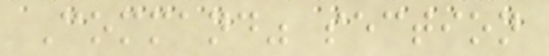Command" section
